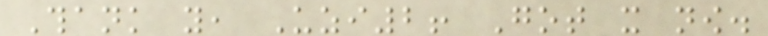Thank you, Uzi2! Got it now.
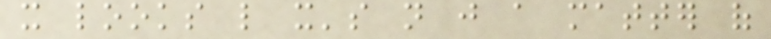it looks like it's not just a matter of
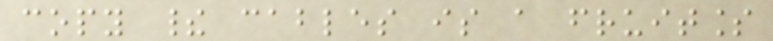copy their cables is a fruitless
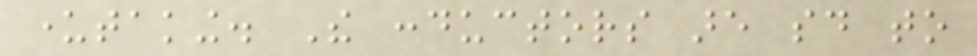undertaking. The conductors are said to
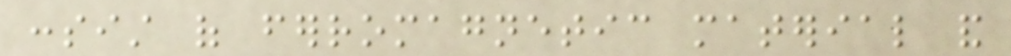consist of ferromagnetic material and
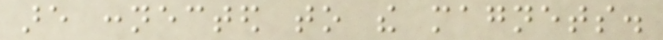are connected to the magnets.
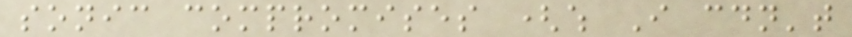sonic compromises (which I couldn't
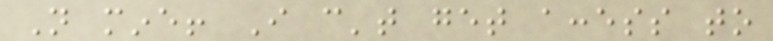Not mine! I can't get access to
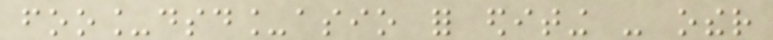foo_dsd_asio for editing - other
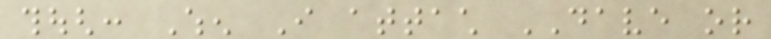though: When I attach DAVE or
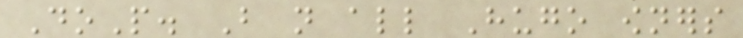DoP. But not all Hugo owners
